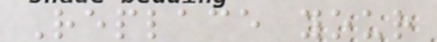Replace your
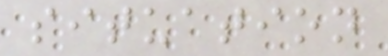situation
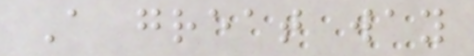A great way
